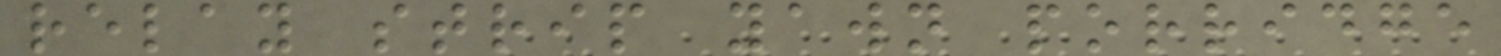relay strip yawn porridge
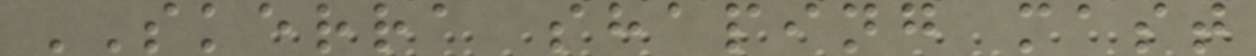SKERRA shaping mast
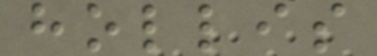hollis
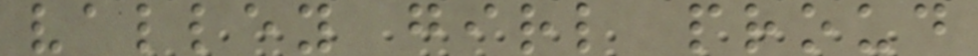valley girl proud
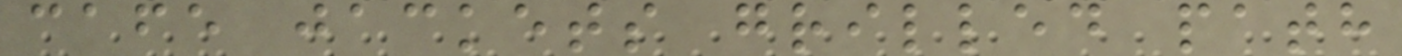cafe jackets grilled path
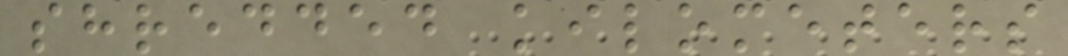shredded kilometers
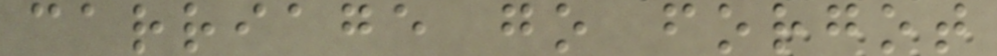carriage go forgot
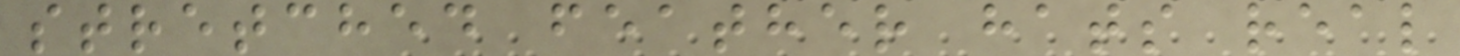stretched feather hats real
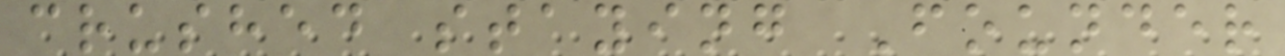crushed staying Founder
